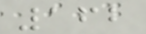162
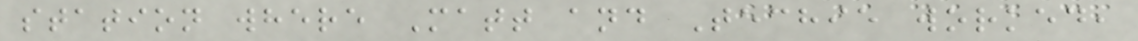station where Matt and Techie worked,
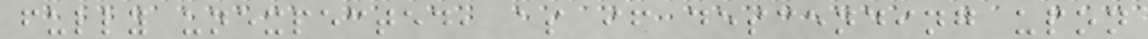fully unexpected, as if descending upon
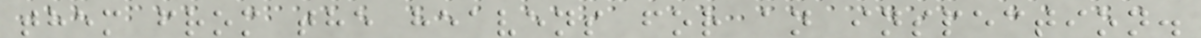them from the heavens for an inspection.
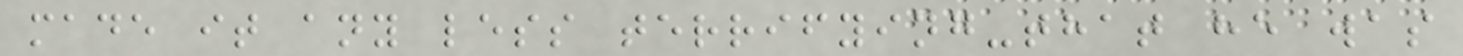made it any less terrifying-that he was
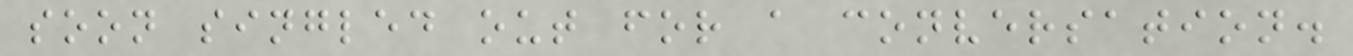soon singled out for a conversation.
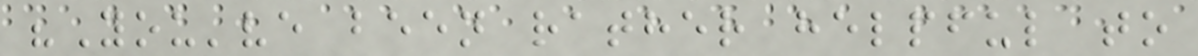"You've been rather helpful to
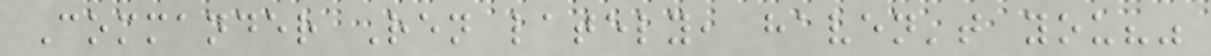Commander Ren lately, haven't you?"
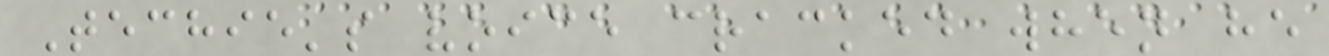Techie's voice cracked when he
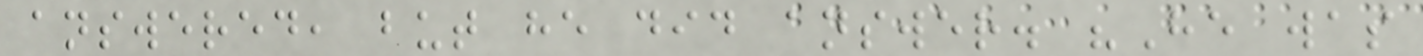answered, but he did answer. "He was
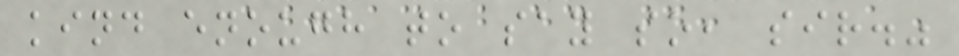kind enough to say so, sir."
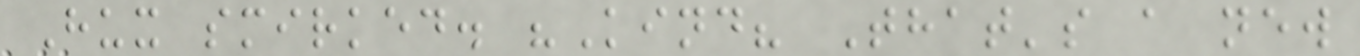Hux smirked. "Kind? That's a new
